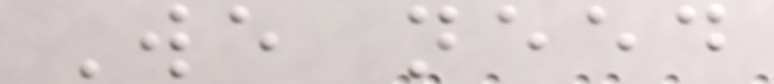We need
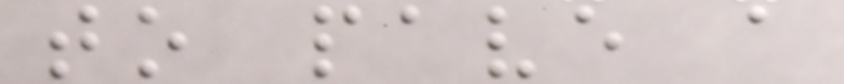to pave a
